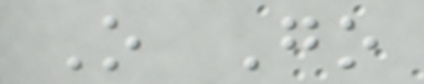O Go
